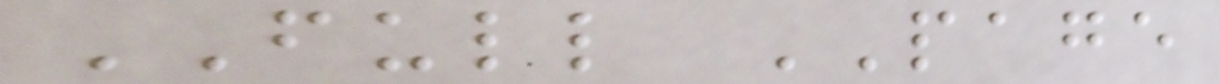FULL PAGE
